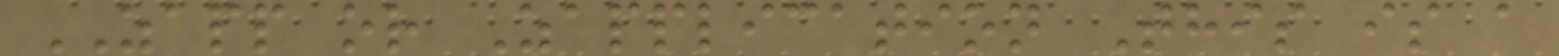ZAPP or Zapplication This is a
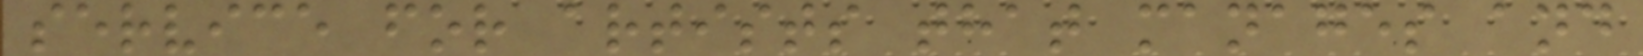service for artists that manages and
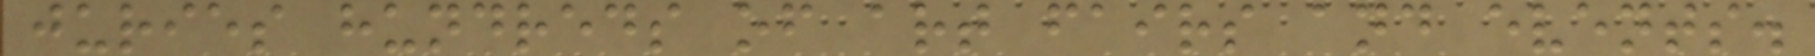juries hundreds of art fairs and events.
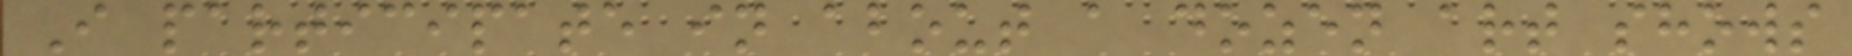I participate in about a dozen art shows
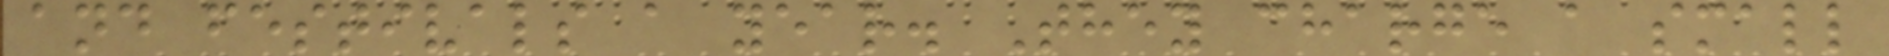and festivals a year. They charge a small
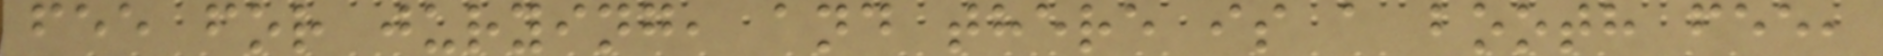fee for jurying, and there is a booth fee,
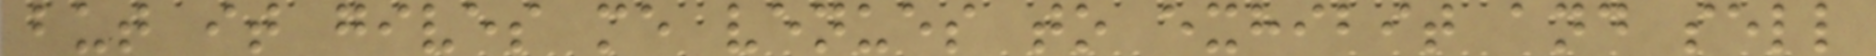but it gives me venues to exhibit and sell
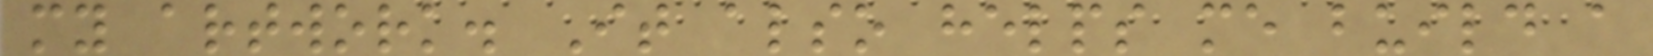my artwork. It also helps me build a
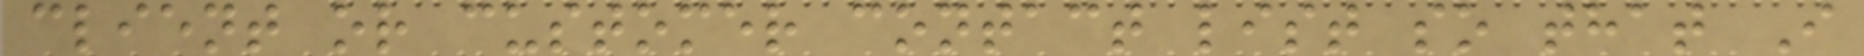client or customer contact list so that I
